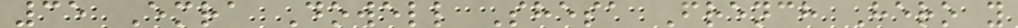35 Emra Dowell Shesa French Hero y
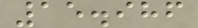15.986
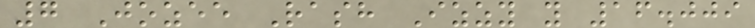7 Jozee Rash Izzy y 16.009
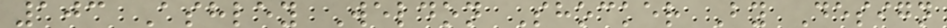103 Ashley Weldon Shocker By Design
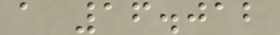a 16.012
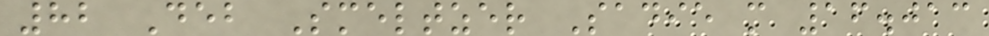82 Deb Smeltzer Sadie m 16.013
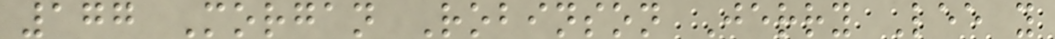177 Morgan Robinson Jerry Lee y
